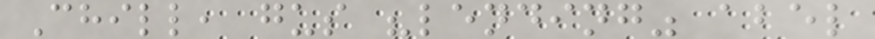Chill, gus "lending" abel
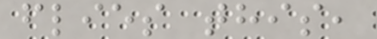flies this,
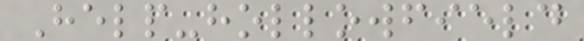Help-hollowfield
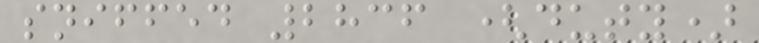sniffed 2836 (duty)
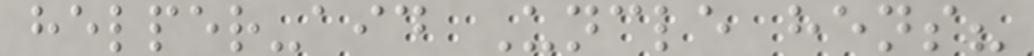helper-aid Uncle hens?
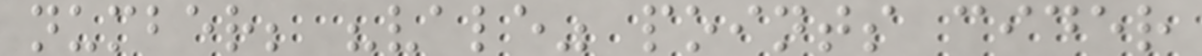number; "vale" points cider
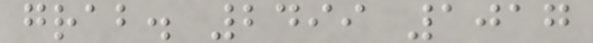grab. 2499 1017
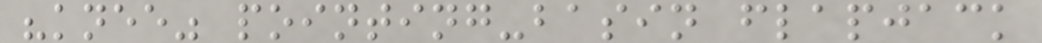"knee" pointing-basin flapjack
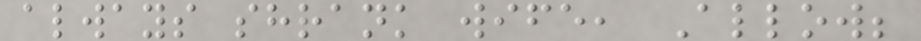always shrank wife, Allow;
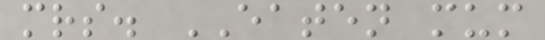mrs. EATEN mum
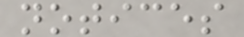notices
